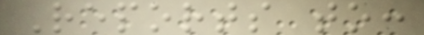Reports to:
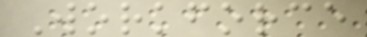Workforce
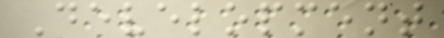Development
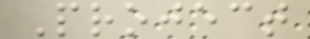Project
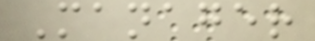Manager
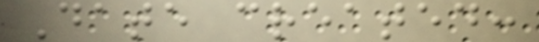Date created:
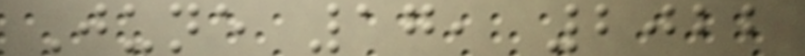June 17, 2022
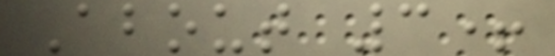About 3+
